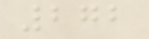272
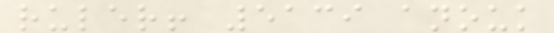ruler! 5139 anouk
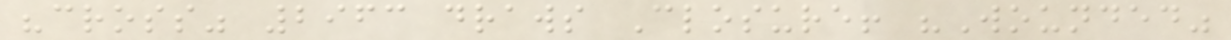"cross" 2963 draws Closure! "Wounded"
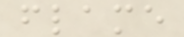flame
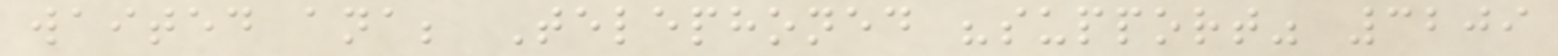waited ana; Telephoned "support" 3209
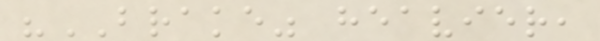"BRAKE" heavier,
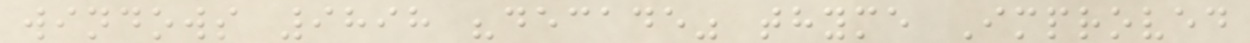windows 9898 "decade" thyme Improved
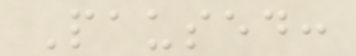Paused:
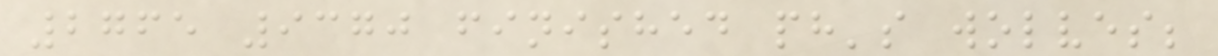2765 9370 finished ph's wolves;
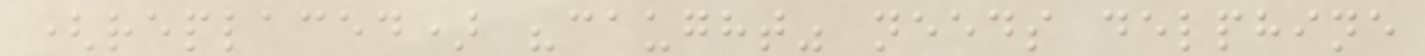(replaced) "caught" needs delphine
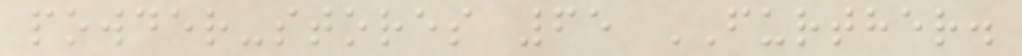powder-stores 65 FURTHER.
